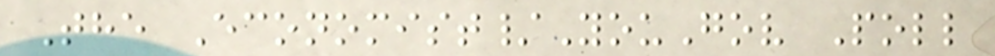The Economist/YouGov Poll
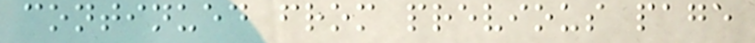continued from previous page
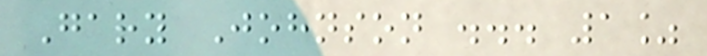Gary Johnson ... 1%
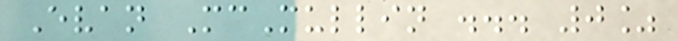Evan McMullin ... 0%
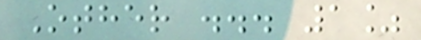Other ... 1%
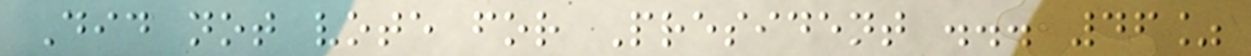Did not vote for President ... 46%
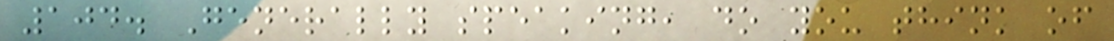104. Generally speaking, do you think of
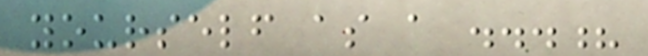yourself as a ...?
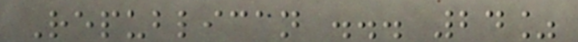Republican ... 24%
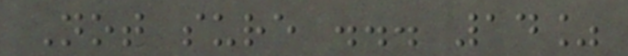Not sure ... 14%
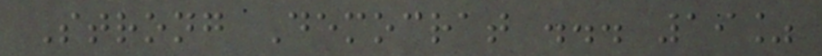Strong Democrat ... 19%
